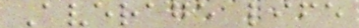Average life
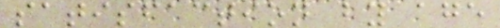satisfaction by age
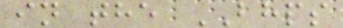in the BHPS
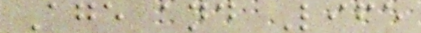Age and Life
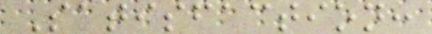Satisfaction:
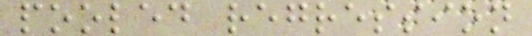pooled regression
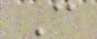C
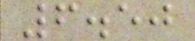6.50
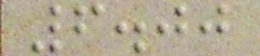6.00
